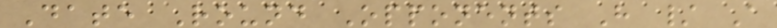Date Round Opponents H / A
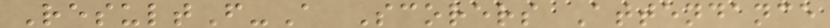ResultF-A Scorers Attendance
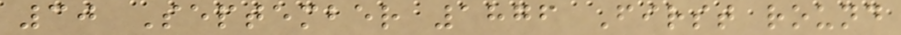30 September 1876 First round
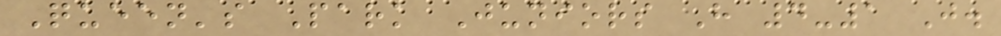Queen's Park Juniors H 4-1 J.
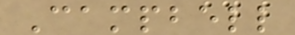Campbell
